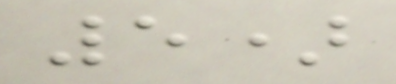5)
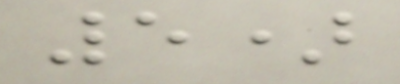5)
